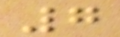7
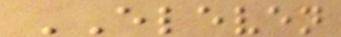ELEVEN
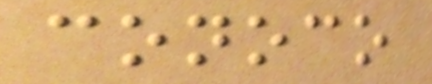conoco
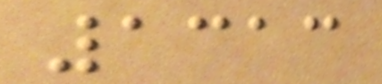1313
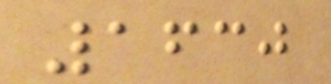1630
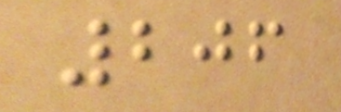206
